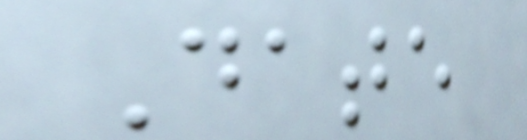Date
